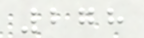278
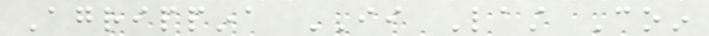Agrippina II Last Coin
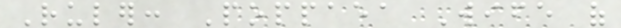Ruler: Poppaea Wife of
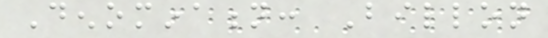Denomination: Billon
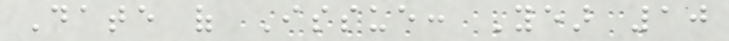Date of Issue: Year 10
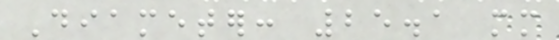Diameter: 25.1 mm
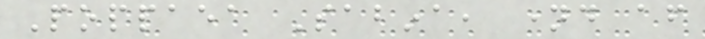Poppaea Sabina, named after
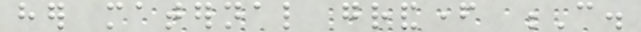her maternal grandfather C.
